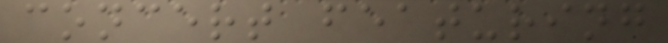concert featuring
